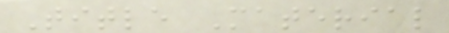Title Material
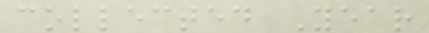collected Year
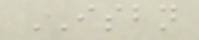ISBN
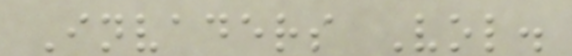Invaders Vol.
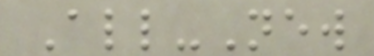All-New
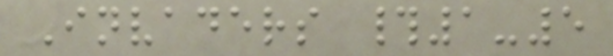Invaders #1-5
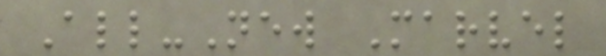All-New Marvel
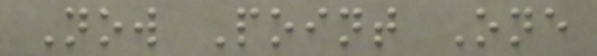Now Point One
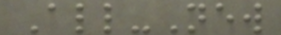All-New
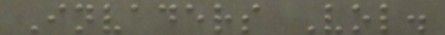Invaders Vol.
